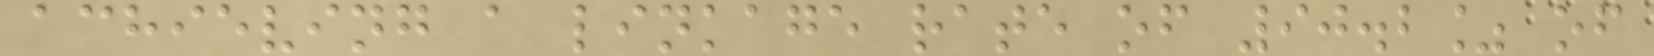achieving a linkage rate of 90.2% of
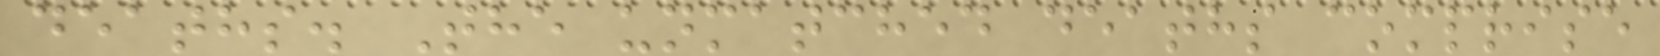deaths. The unmatched deaths comprise
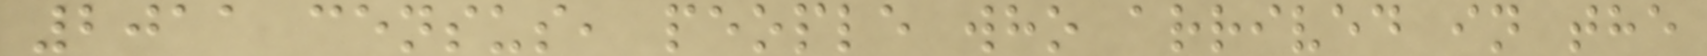2011 census, people who arrived in the
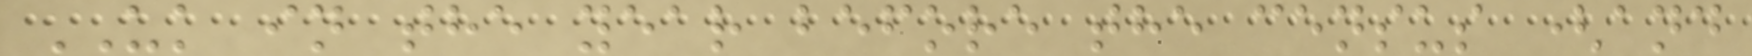UK in the year before the census (and
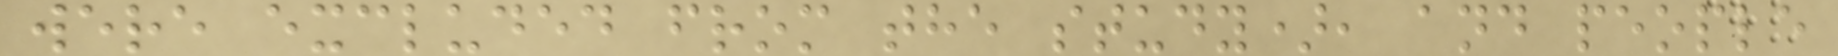were excluded from the study), and people
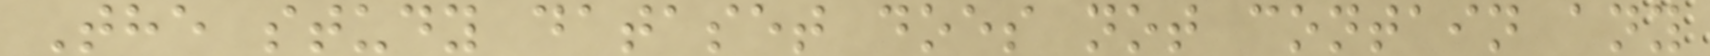The study dataset does not contain any
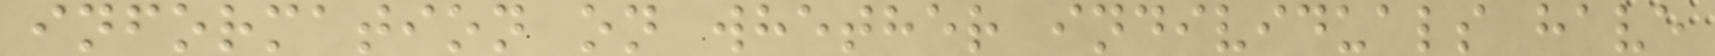information on whether individuals have
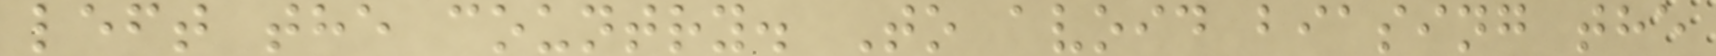left the country. To avoid biasing the
